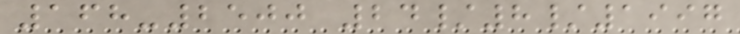168-2500 24/8/1997
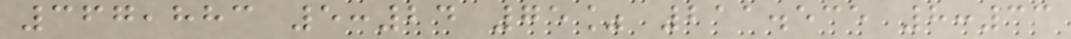367,883 5:24 75% 211.535 8:33
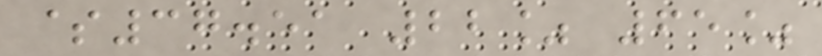$37.51 22% 65%
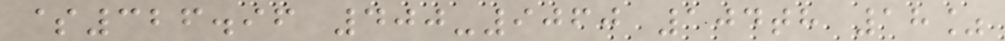$326.96 400-9060 104th 18%
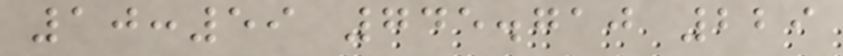10:59 745.710 229
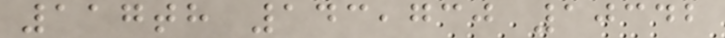117th 143,730 10342
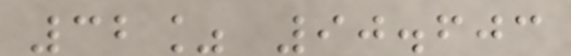32% 90.603
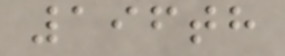196th
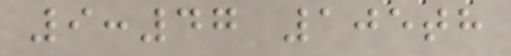9:47 105th
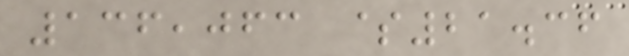136,063 $21.36
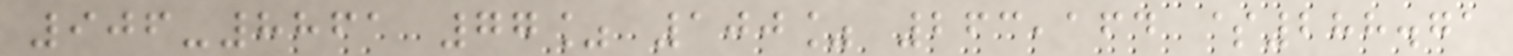906-8861 77% 100% 263,164 $288.71
